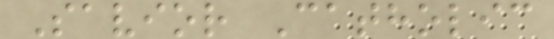Savior Catholic
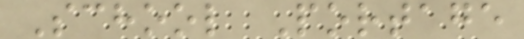School Portage
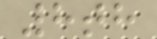8th
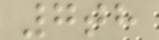7th
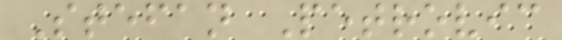Stefan Petrovic
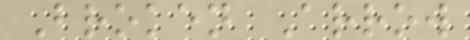Broken Arrow
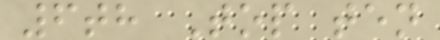6th Top ten
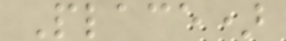Place)
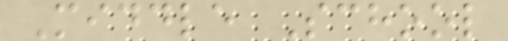Middle School
